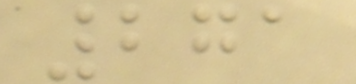271
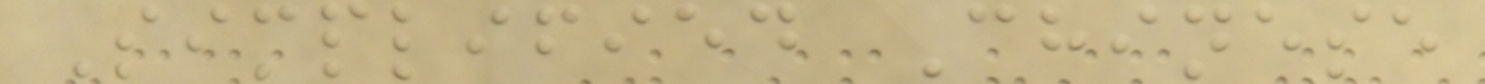Simplified Chinese
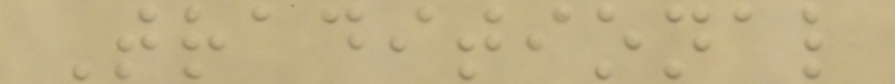Traditional
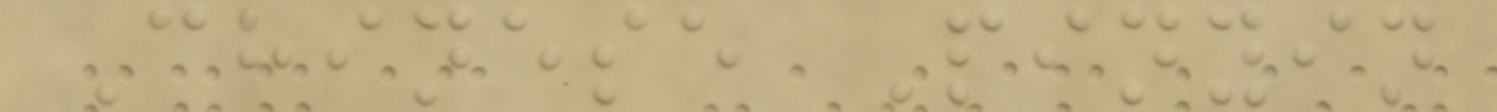Chinese Pinyin
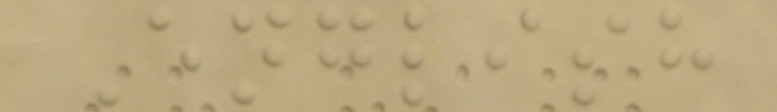English
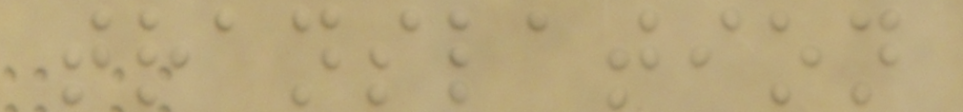translation
